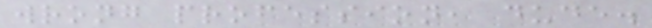wrong profession, dude.
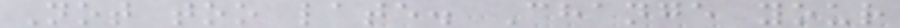Not too late. Change your
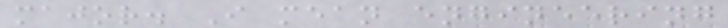major. I mean engineering
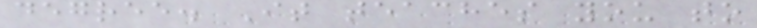degree. It teaches you to
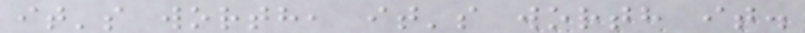it's worth, it's worth it.
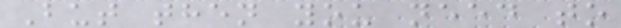But then you need to
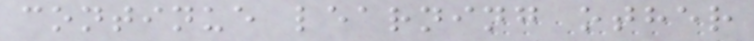continue learning other
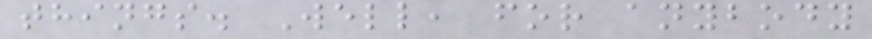things. Well, for anybody
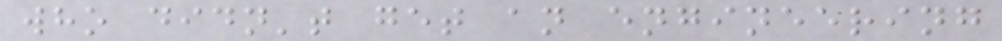who didn't get an engineering
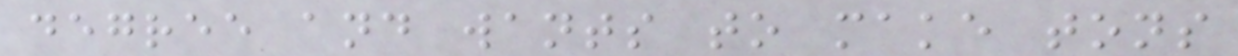degree and wants to make tons
